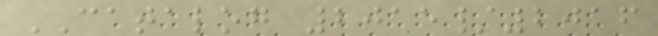CATALOG 2015/2016
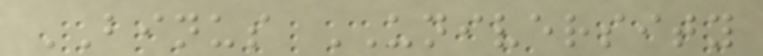BINUS UNIVERSITY
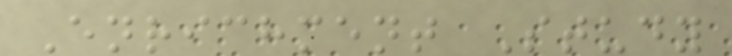Enrichment Study
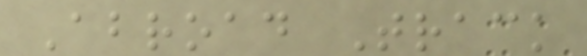Abroad Track
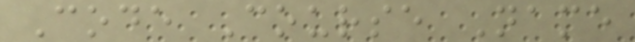Code Course Name
